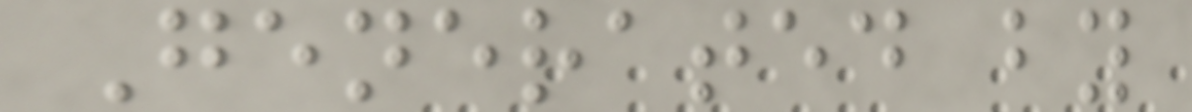Generated by
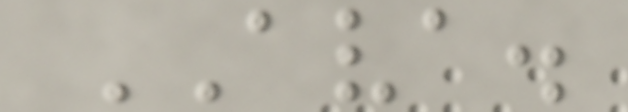AVA.
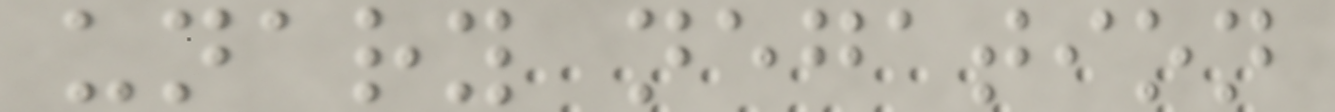unary negation
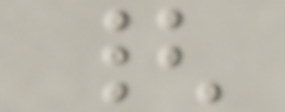{
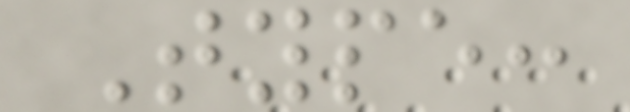Type:
